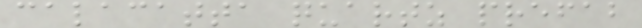calacatta quartz prefab
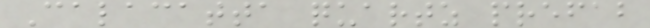Calacatta quartz prefab
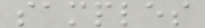samples
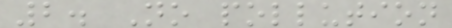2. No pollution
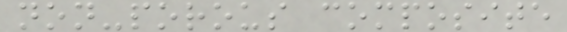non-porous composite
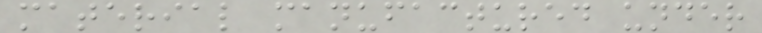material manufactured under
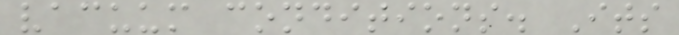vacuum conditions. Its
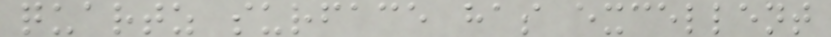quartz surface has excellent
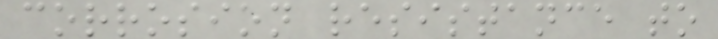corrosion resistance to
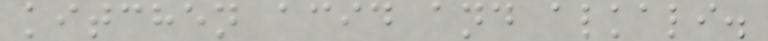kitchen acid and alkali.
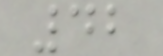42
